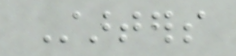Starters
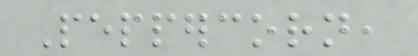Peppercorn,
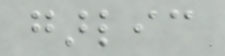garlic
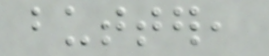butter,
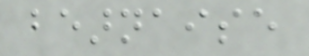bearnaise
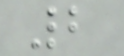2
